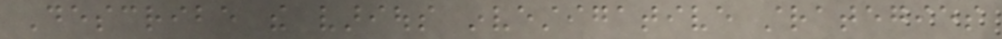Describe the various investigative strategies
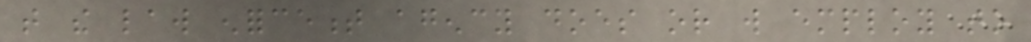that the law enforcement agency does or will employ to
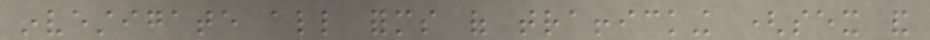investigate all forms of trafficking (sex and
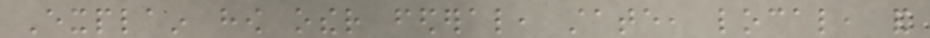Explain how other federal, state, local, and
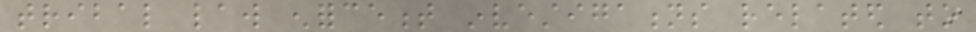tribal law enforcement investigations related to
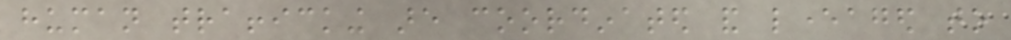human trafficking are coordinated and leveraged to
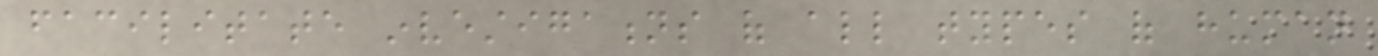facilitate investigations of all types of human
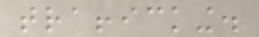trafficking.
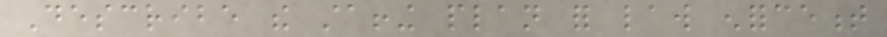Describe the staffing plan for law enforcement
